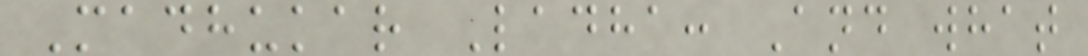Madhukar Ladha: And what
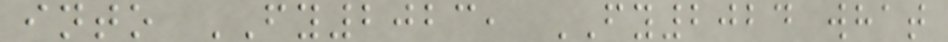into FY2023, FY2024 what
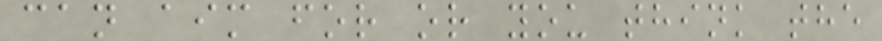can aim for or you think the
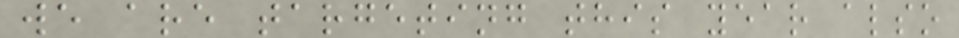we are targeting this year also
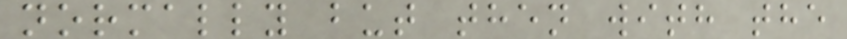normally but then with the
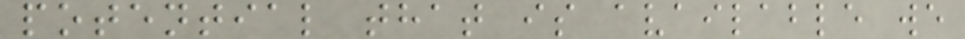potential that is available we
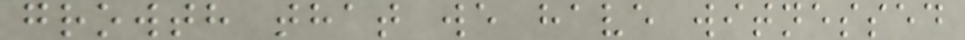growth that we have witnessed
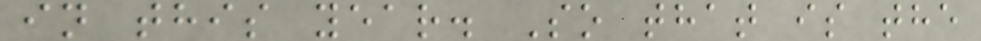in this year. So that is the
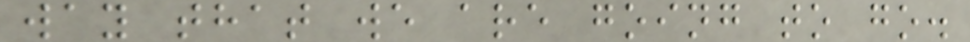way that we are going to go.
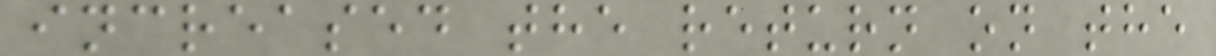increased the return on the
